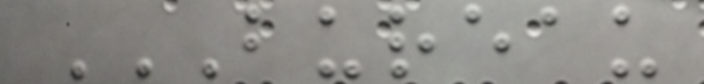BUREAU
